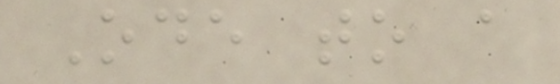Ode to a
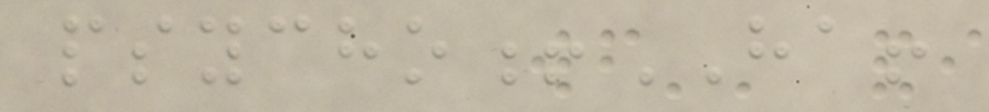psycho!HA!
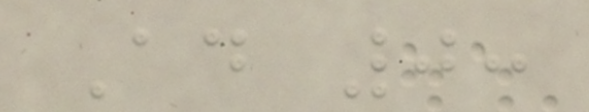Ad 0:
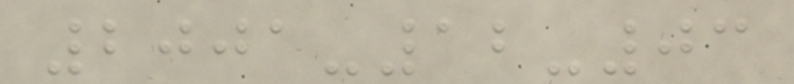2001-12-03
